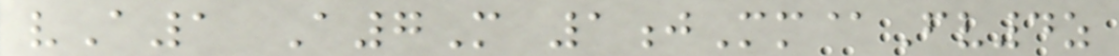vA1 A7M 1jMm@Fv4z
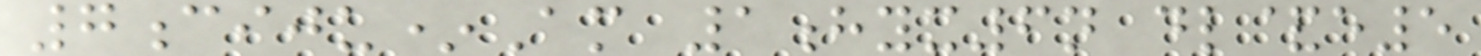7ciju*Am 1hyx6n dl&e5
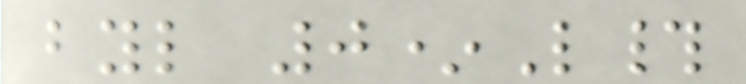byl 0*L#
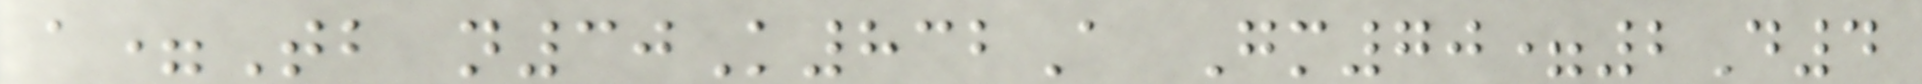a=Tb n30K832A Gm70=2D4
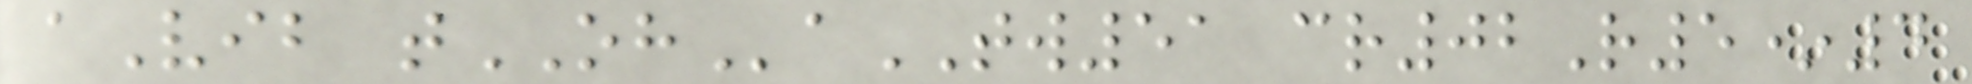aVib tOHaTW51 cr02R5*4
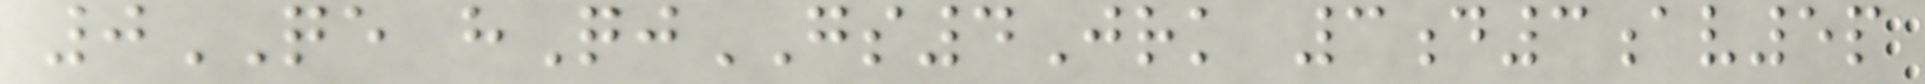0QE hQjGS4Jrk 3d3av5p
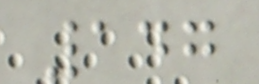147
